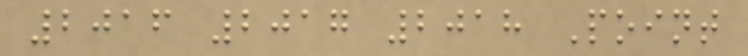2016 2017 2018 Point
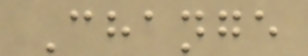Change
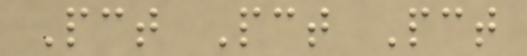Pct Pct Pct
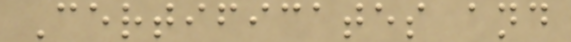Certificates and
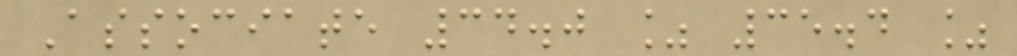Associate 34.0 % 35.4 %
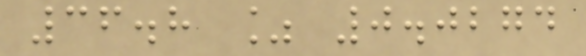36.8 % 0.0274
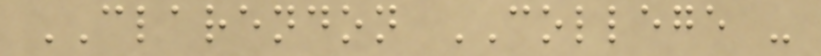CLARENDON COLLEGE -
